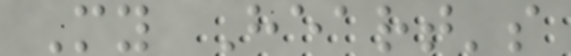My Heart's
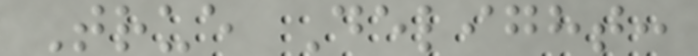True Delight:
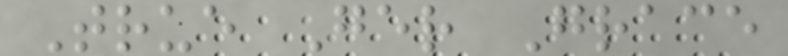True Ger Grace
